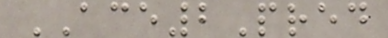ACE2Pred
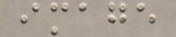image
